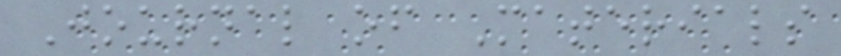Journal of Materials
